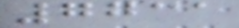7731
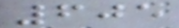605
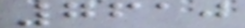7610
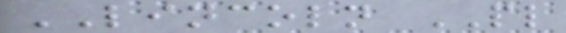LINCOLN PL
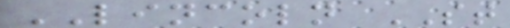LINCOLN ST
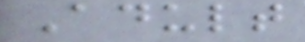Adult
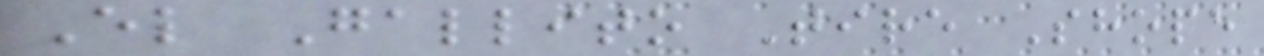El Gallito Tire Shope
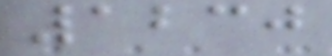1230
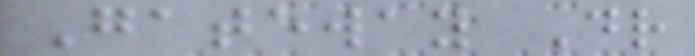Gateway Dr
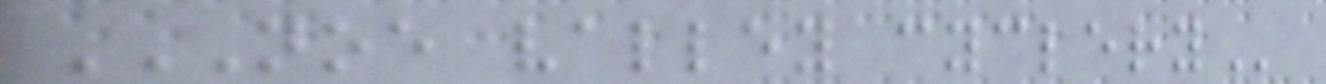NOE VALLEY CYCLERY
